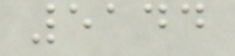5144
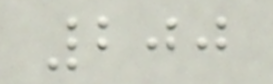200
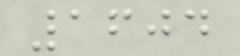1604
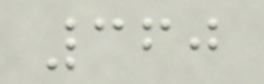360
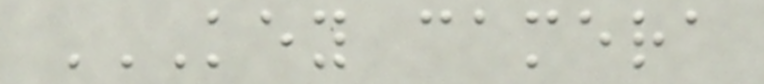KEY CAMERA
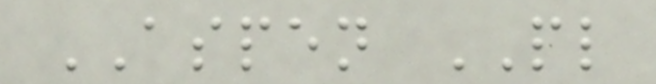ASPEN PL
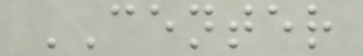CENTER
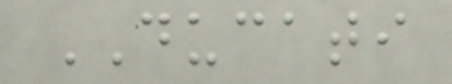DUCATI
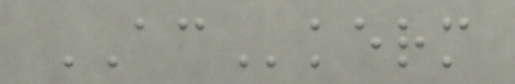ACkerm
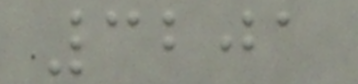3201
